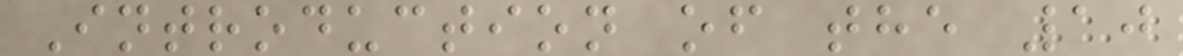Introduction of the 10
